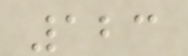123
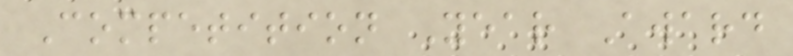Competition Year Award
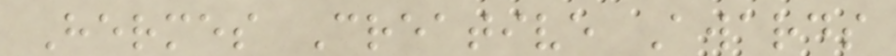Hermes Creative Awards
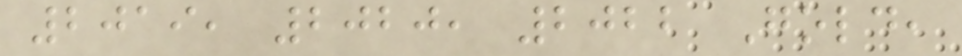2019, 2020, 2022 Gold,
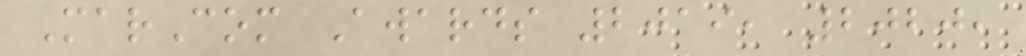MarCom Awards 2019, 2020,
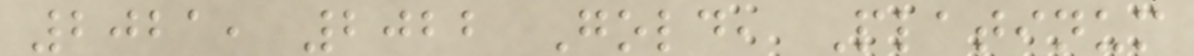2021, 2022 Gold, Platinum
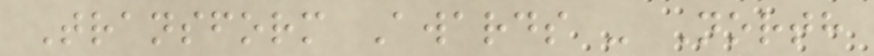Transform Awards - North
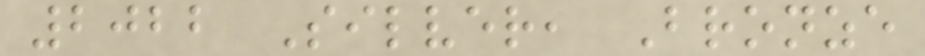2022 Silver, Bronze
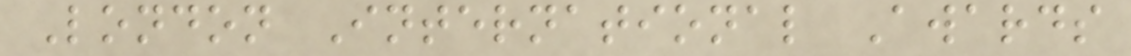London International Awards
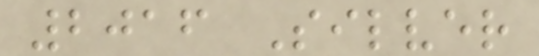2016 Silver
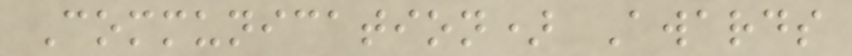Communication) Awards
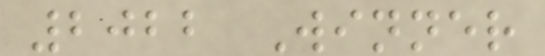2022 Winner
